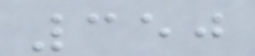350
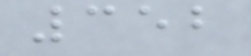352
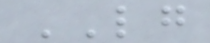LG
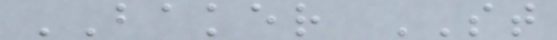BAKER ST
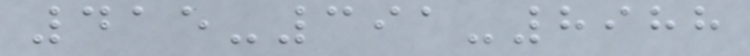415-391-8988
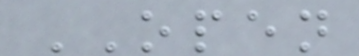OPEN
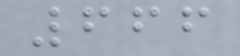666
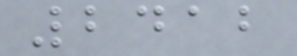2412
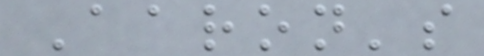Aaron's
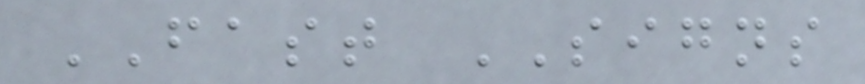FAST SIGNS
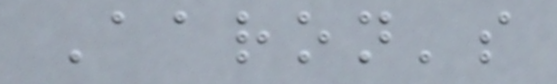Aaron's
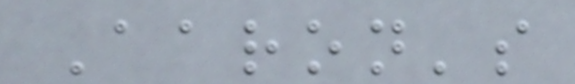Aaron's
